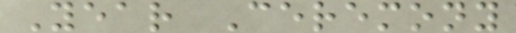Year Ceremony
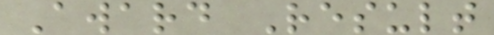Award Result
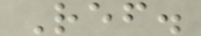Ref.
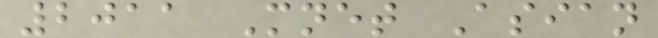2011 Mnet Asian
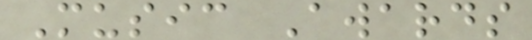Music Awards
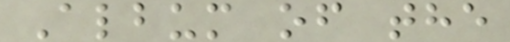Album of the
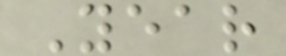Year
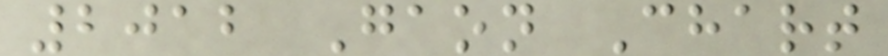2012 Gaon Chart
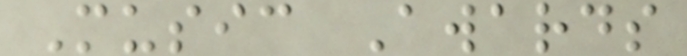Music Awards
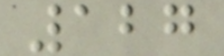127
